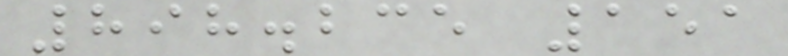898.235 151
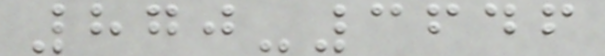870-3646
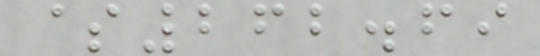$262.69
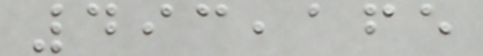493,165
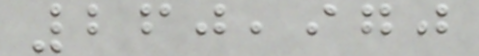260,970
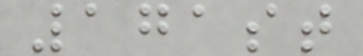171st
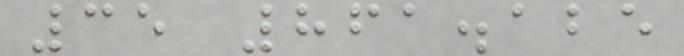35 861.125
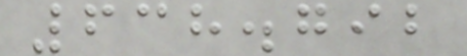638.792
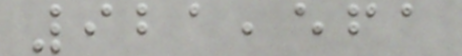921,561
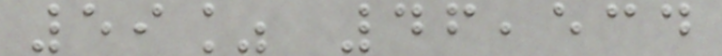59% 46,534
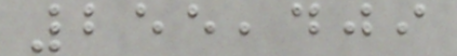255,409
